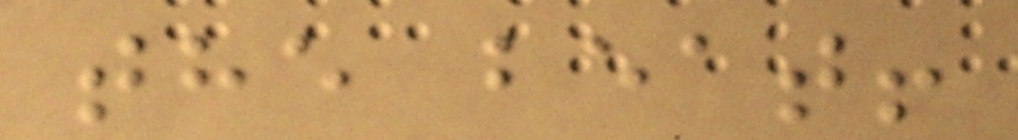the beat!
